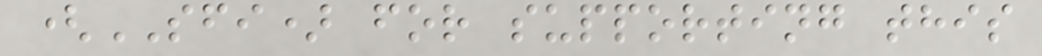(SFI) for supporting this
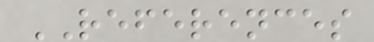REFERENCES
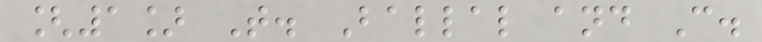[1] T. Ballal and C.
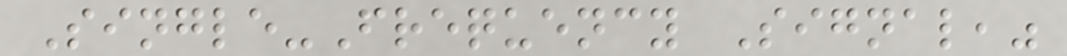Single-Frequency Signal,"
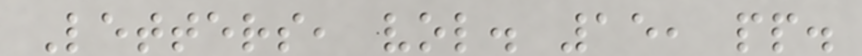Letters, vol. 15, pp.
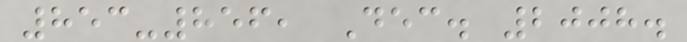853-856, Dec. 2008.
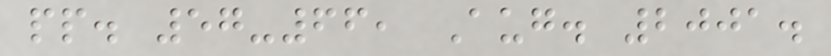pp. 57-66, Aug. 2001.
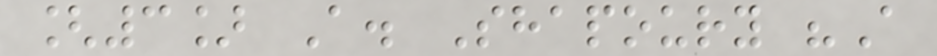[3] A. Shapoury "A
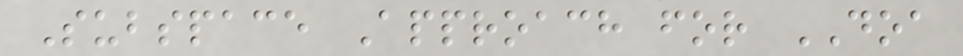Subspace Approach for DOA
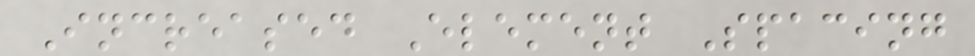Increased Element Spacing
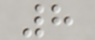8
